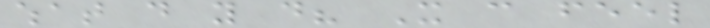what do you do? It can feel
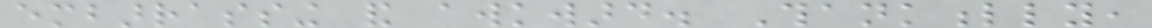embarrassing and awkward. Thankfully,
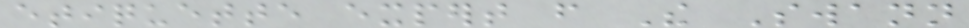etiquette expert from The Swann
